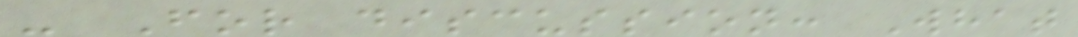- For discussion: What
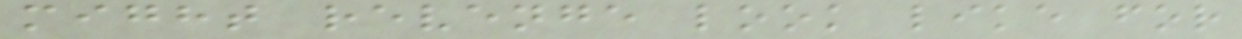might revenge look like for
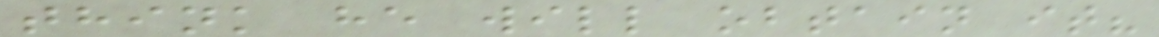think he will obtain it?
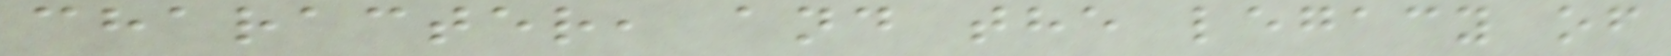character, and the legacy of
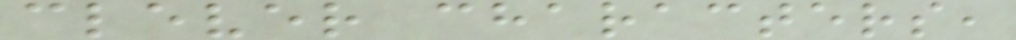clever characters,
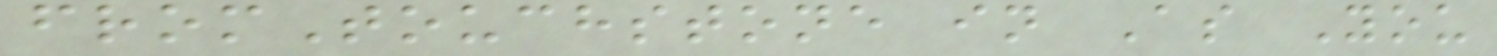fromTouchstone in As You
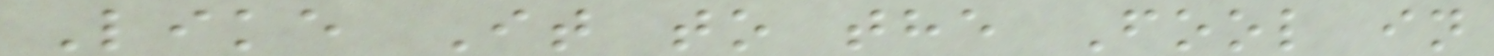Like It to the Fool in
